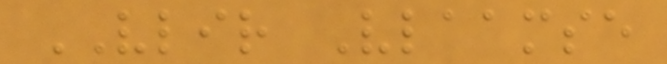VLIR Vlaamse
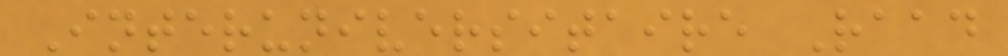Interuniversitaire Raad
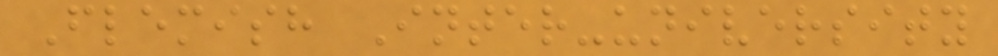Flemish Inter-university
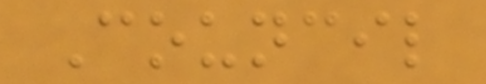Council
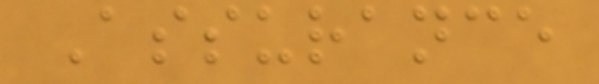Assurance
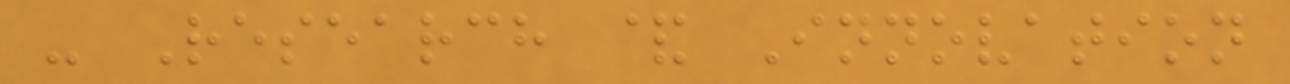- Research & Innovation
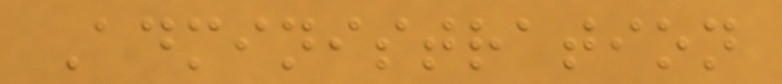Administration
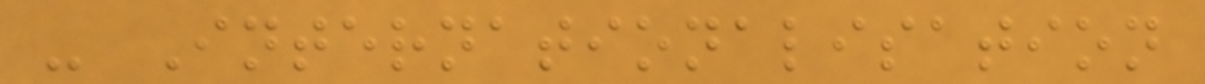- Internationalisation
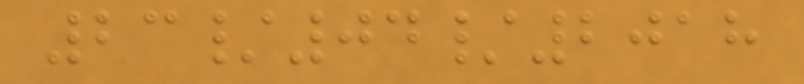23/04/2018
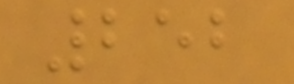252
